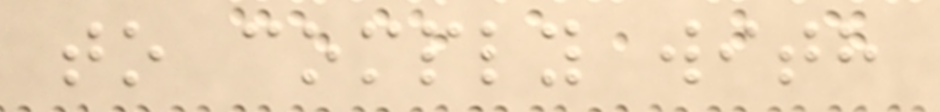to comply with
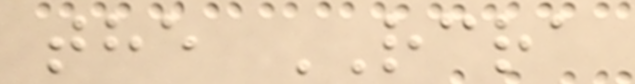the RCRA
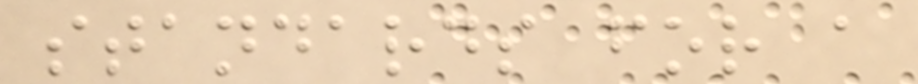standards for a
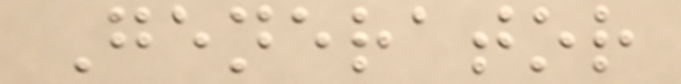Generator
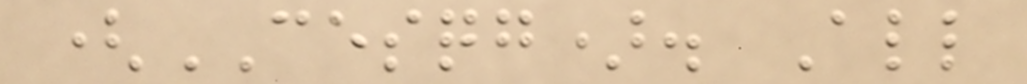(CESQG). All
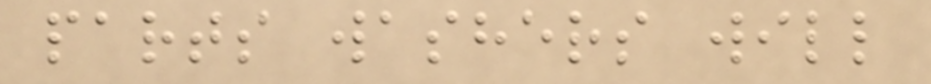parts washers will
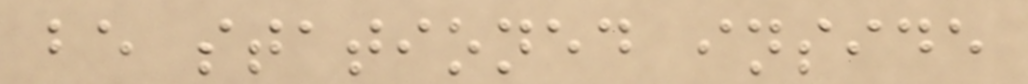be stationed inside
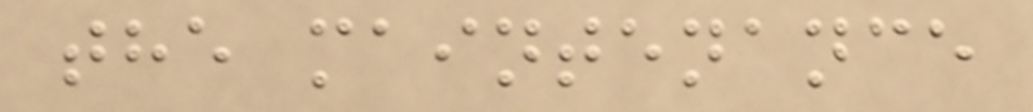the maintenance
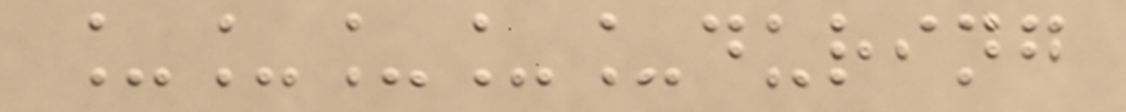_____during
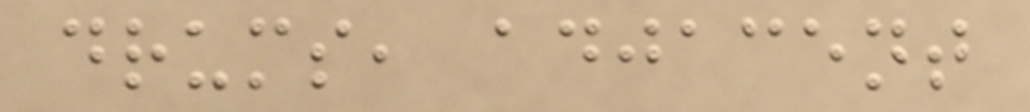drums, adjacent
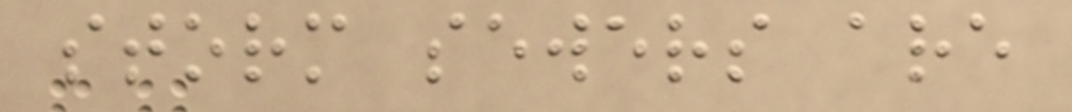storm sewers are
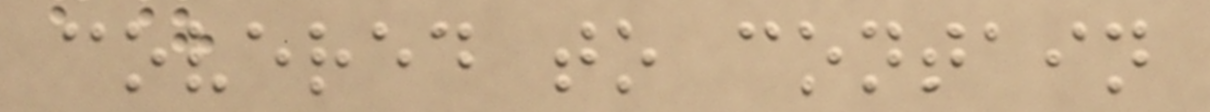covered to contain
